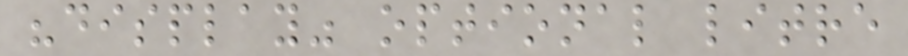"display" optional litre
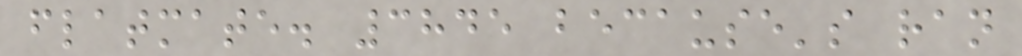flatmate. 3845 because's ran
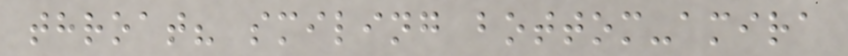throat? smiling bottom-amira
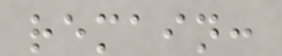remain:
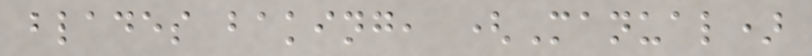blades baking, (Manual)
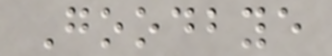Goodbye
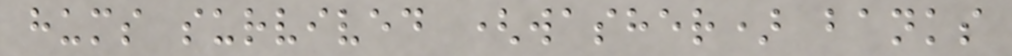hums survived (washer) banks
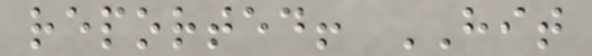reported! HIT
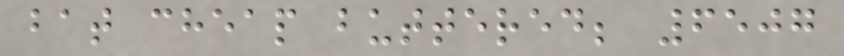bat cheap buttered; 6507
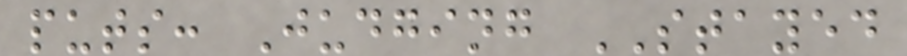puts: Judging STAYED
